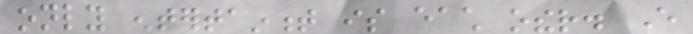only entertainment is each other. Every
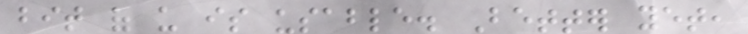bit of us is usable. Better yet,
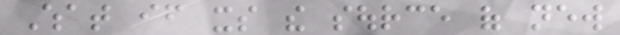What if its the source of new
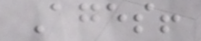Ages!
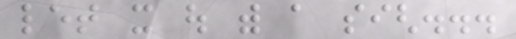let it out with a sigh...
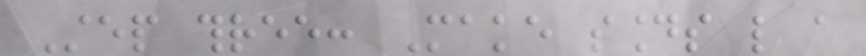Step three: Make sounds like a
